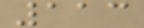113
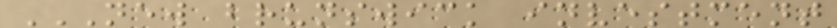NEW BRUNSWICK INVESTMENT
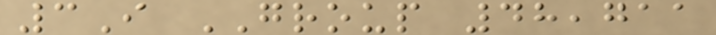3I GROUP 48,711
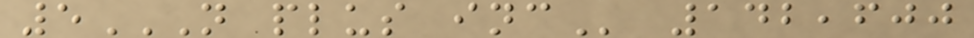5N PLUS INC 142,600
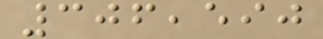306,590
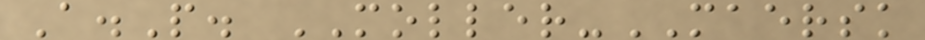A.P. MOLLER-MAERSK
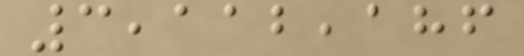3,112,186
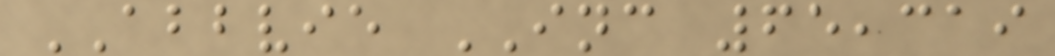ABBVIE INC 65,319
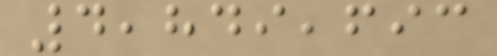4,849,693
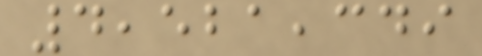4,521,349
